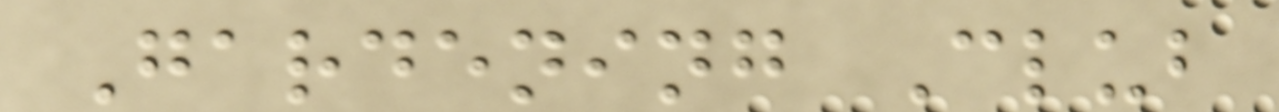Gardening Club
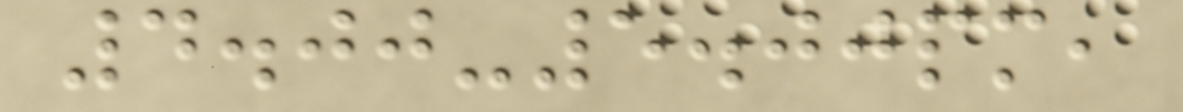4.00-5.00pm,
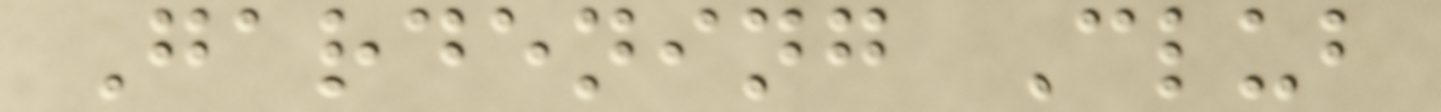Gardening Club
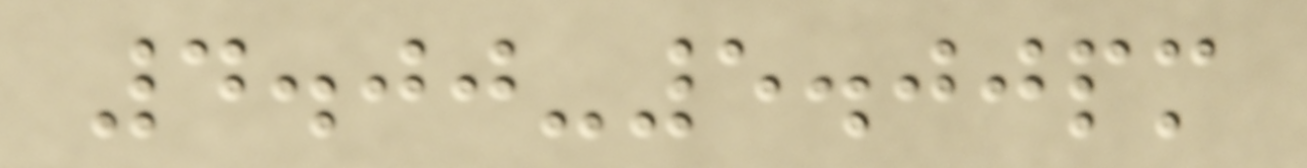4.00-5.00pm
